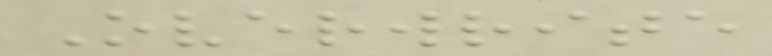Overwrite
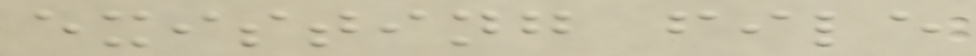existing file
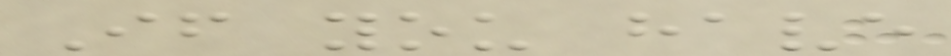If you have
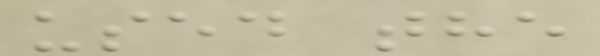used the
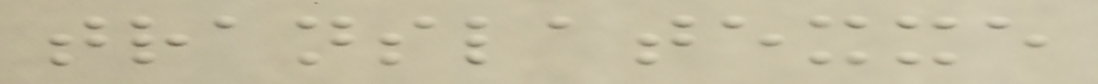translatexxe
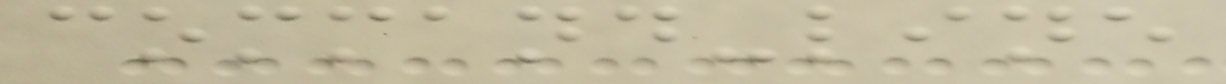command-line
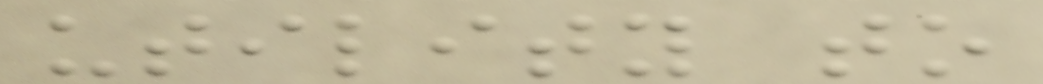utility to
